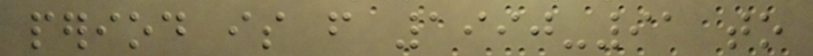period is from 1990-91 to
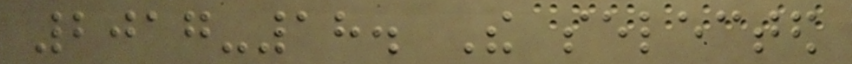2017-18. The selected
